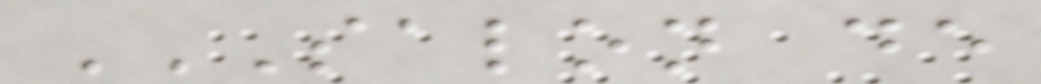SALON DE
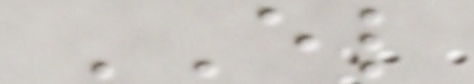EL
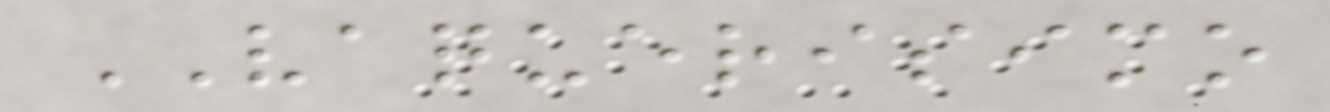VAQUERISIMO
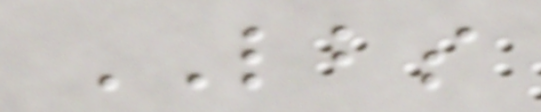LBS
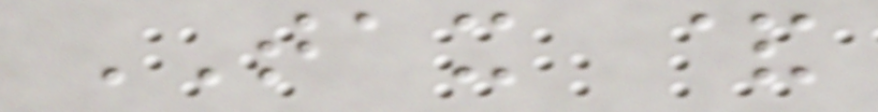TAX &
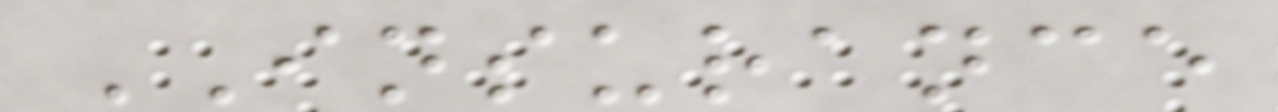INSURANCE
